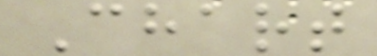Chart
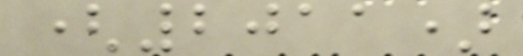(2011)
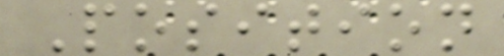Position
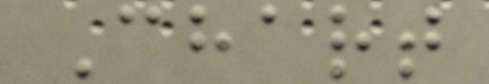Chart
